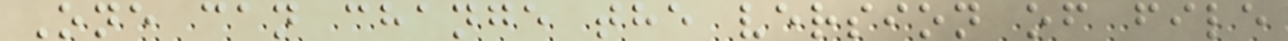One can change the version of file
